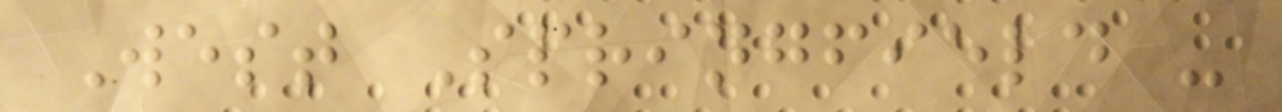West Springfield -
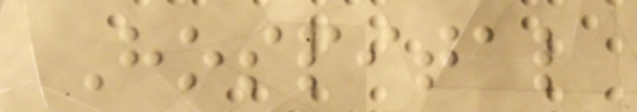Hospital
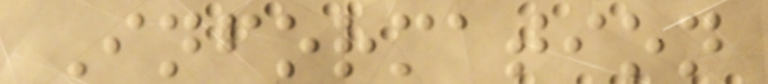Information
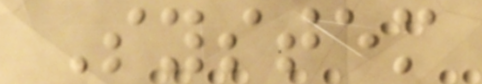System
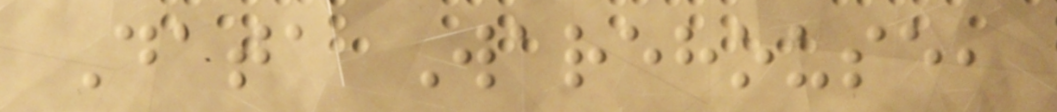Data Warehouse,
